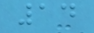14
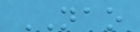NAO
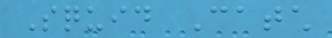Squid Catch
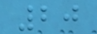20
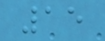15
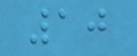10
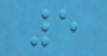5
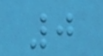0
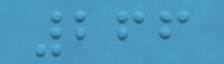266
